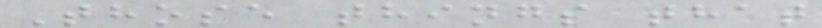Those things that
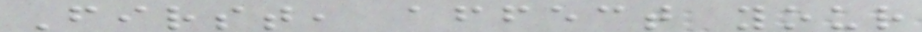First, affect your
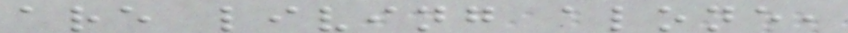are living alone,
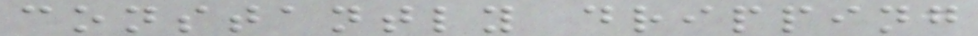constantly dripping
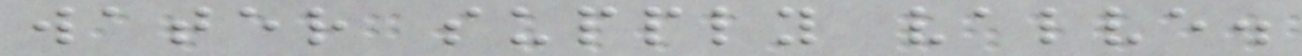water supply valve.
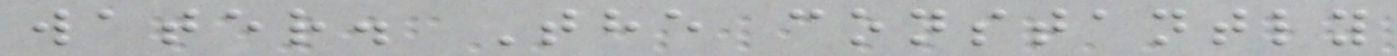water. The constantly
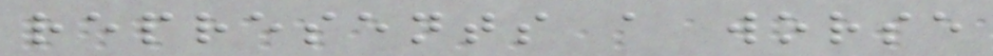represents a worse
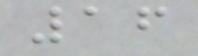16
